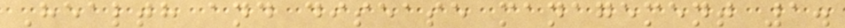Health and disease management 1.
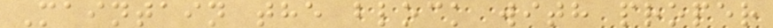Maintain the block with proper
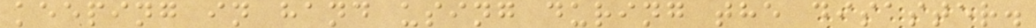keeping in hand using during the disaster.
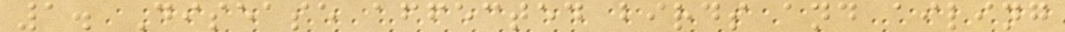1. Disease affected birds and ailing
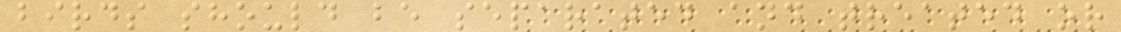birds should be separated and treated or
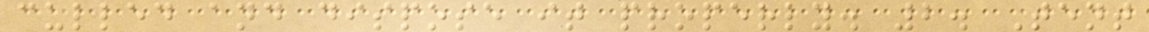culled and dispose it properly. 2. Tent
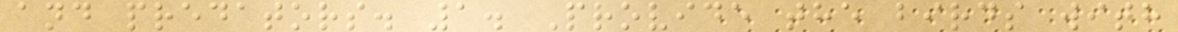and predators. 1. Provide the birds with
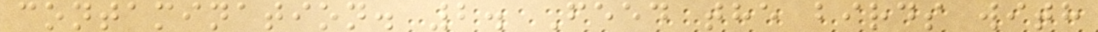contamination. 2. Feed the birds with
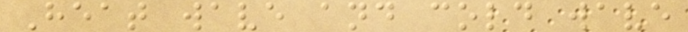Heat wave and cold wave
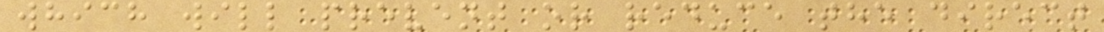which will prevent or reduce the direct
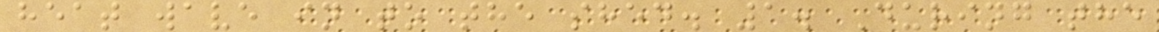heat wave in to the shed. 1. During the
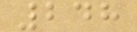248
